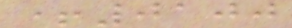+0100
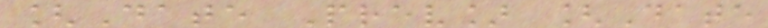[Date Prev] [Date
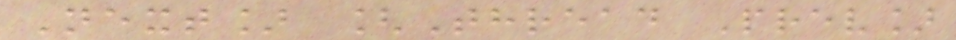Next] [Thread Prev]
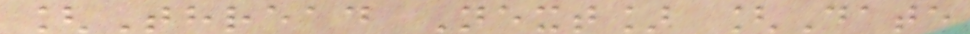[Thread Next] [Date
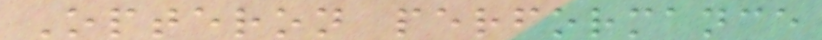Opteron performance
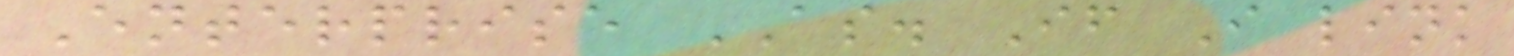Enterprise AS. If I link
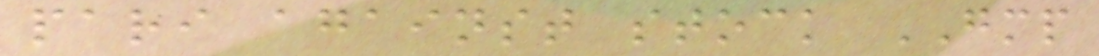pari against stock GMP
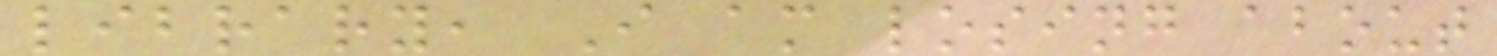library, I am losing about
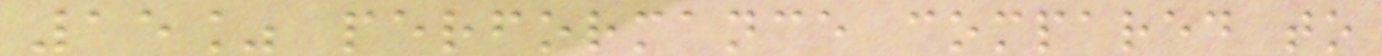15% performance compared to
